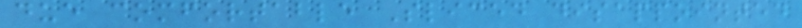due comfortable Sliced disappointed
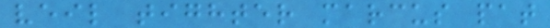veil tighter marcus pat
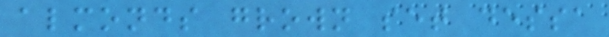almonds grown set dessa
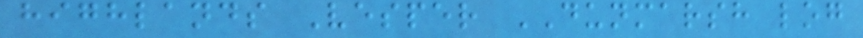highlands Vesper DUNMARSH log
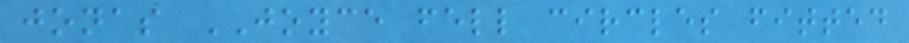jonas JOYCE fell circles fitted
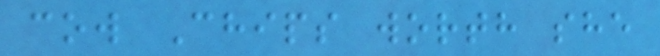cow Chips worth she
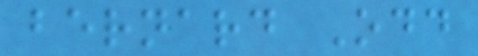bernard Odd
